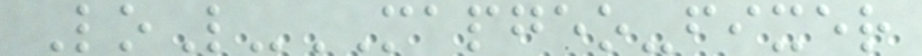LoL-MAPGEO-fixer
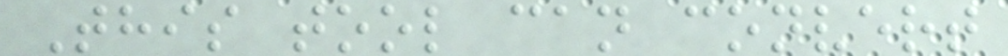This tool can convert
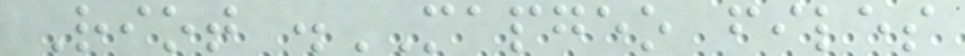Riot .MAPGEO files
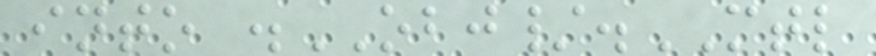into .OBJ/.MTL
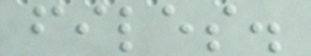files.
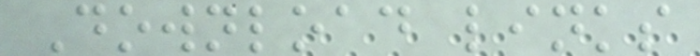Download links
